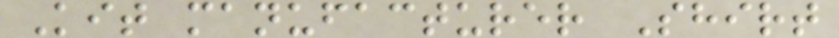Kit manufacturer Shirt
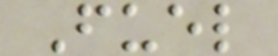Fuel
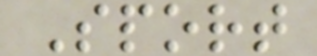Sport
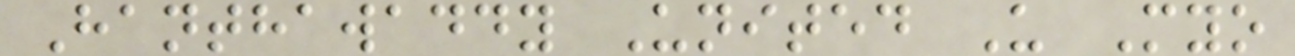Hanthawaddy United U Myo
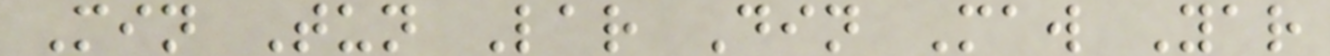Min Tun Lar Din Maw Yar
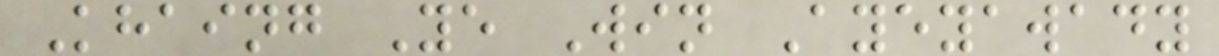Khaing Ye Win Ayeyawady
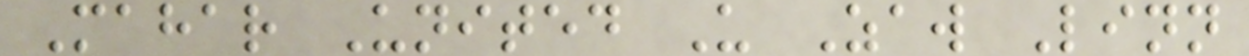Mahar United U Zaw Linn
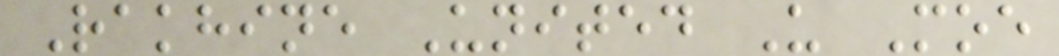Rakhine United U Moe
